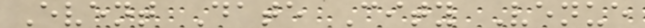Event Date City Venue
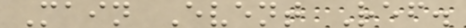Main Event Ref.
